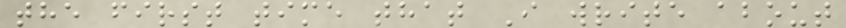the first time that I write about
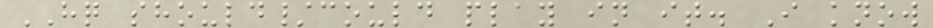HQ should/could play in it. I know
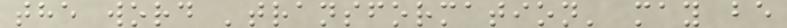the word 'transformation' may be
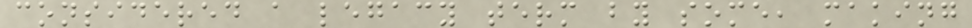considered a legacy term by some, making
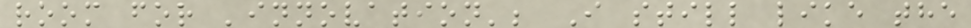room for 'innovation'; I still like the
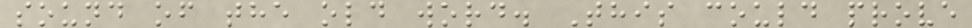sound of the old word. This could prove
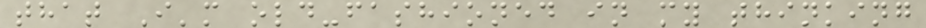that I'm old-fashioned in my thinking
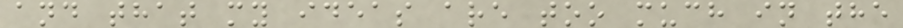and that my ideas are too much in the
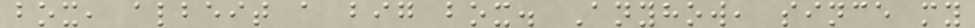box, albeit a big box. Anyhow, since my
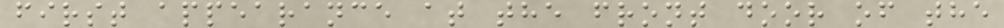first appearance at the front door of the
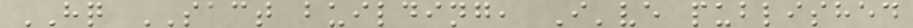HQ SACT building, I've published
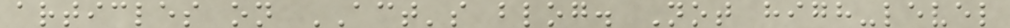articles on ACT's blog. Not high-level
